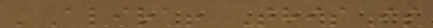'Alira! This is
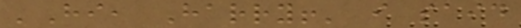'Hi, Harry!' i said
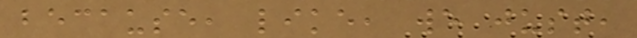because, like, we just,
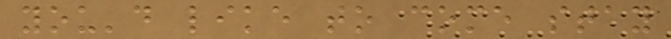you'd like to come stay
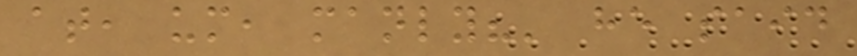at, um, manly?' he said
